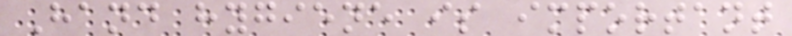Hand hygiene is important
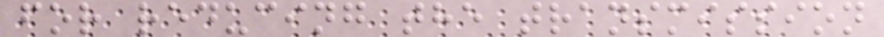for reducing the transmission
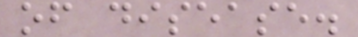of disease.
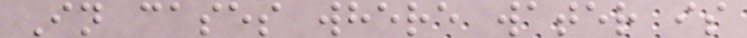In cases where water is
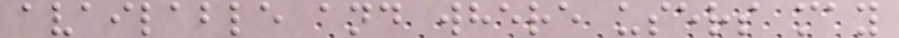available and where users may
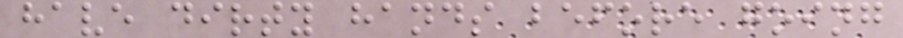have dirty hands before going
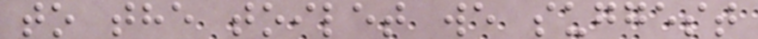to the toilet we suggest
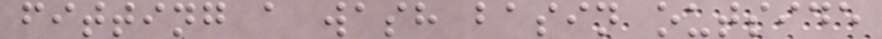fitting a wash basin outside
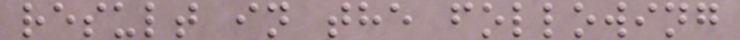result in the following
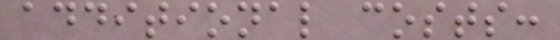additional costs:
